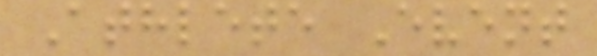Athlete Event
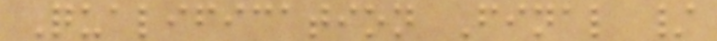Qualification Final /
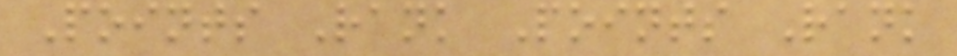Points Rank Points Rank
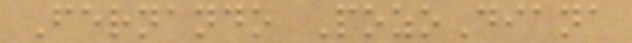Fernando PozoDiana
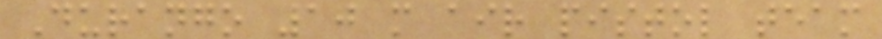Durango 10 m air pistol team
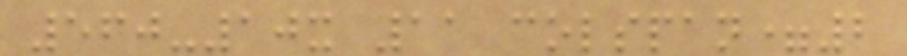560-10x 11 colspan=2
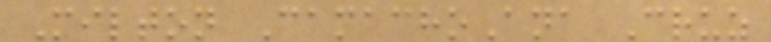Milton CamachoAna Cruz
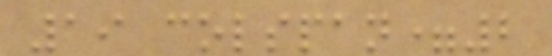19 colspan=2
